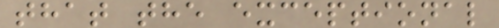that the exceptional
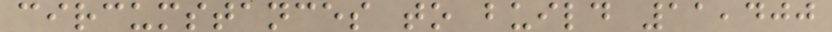circumstances to build 11,400
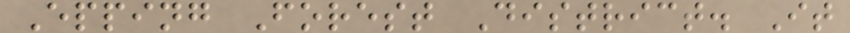Epping Forest District. It
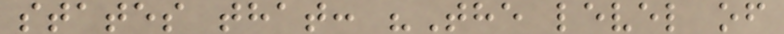states that: "The level of
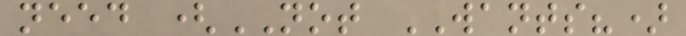need (NOT WANTS?)
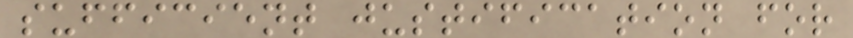sufficient justification for
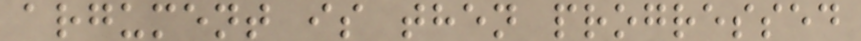argument is then progressed
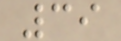39
